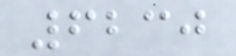6230
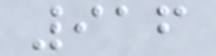916
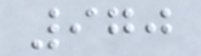970
